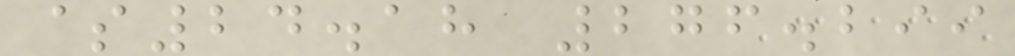$24.18 276.299
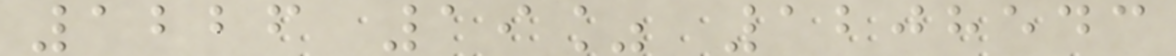1226 19% 1208543
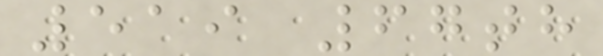519 67th
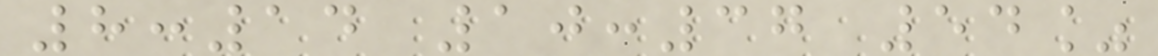8:14 10:37 54%
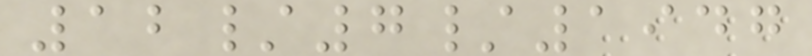12/7/1947
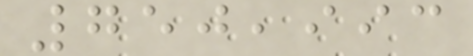750,993
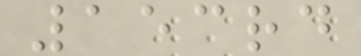153rd
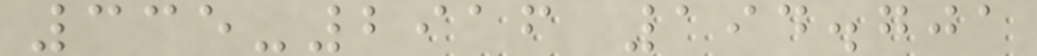335-2916 194.701
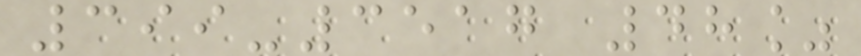399-3517 48%
